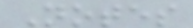Notes
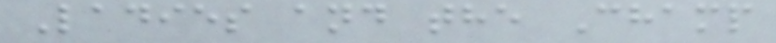Ladies and the Champ
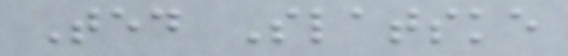Ted Slatske
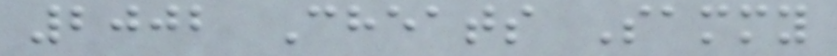2002 Cheats Sammy
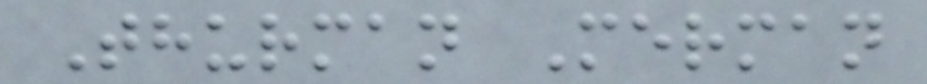Thurman Merman
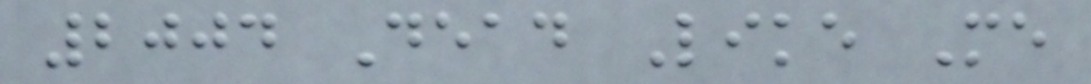2004 Dead Like Me
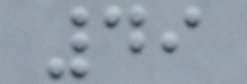49
